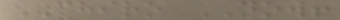CHIRO NOW!
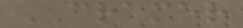FRAMER
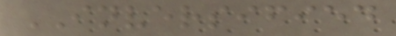INVERSIFIED
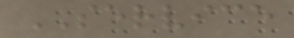SERVICE
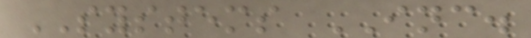SYSTEMS INC.
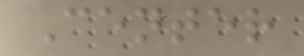Center
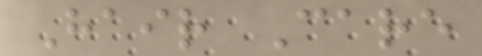Hair Care
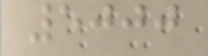5000
